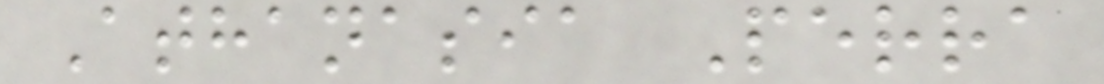Athanasia Perra
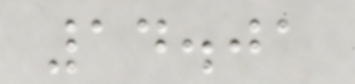14.01
